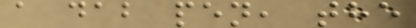a dab pen, the
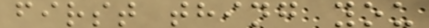first thing you
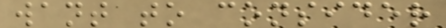want to consider
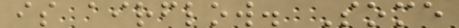is airflow. Some
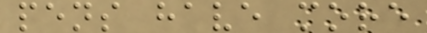pens have more
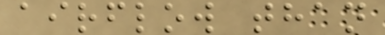airflow than
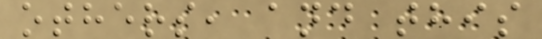others, and this
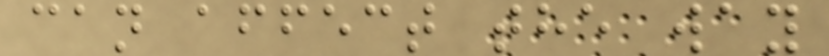can affect the way
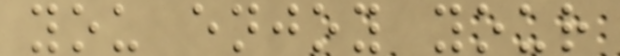you enjoy your
